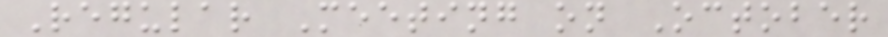Regular Meeting on October
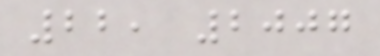22, 2007
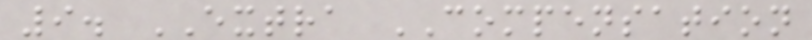9. EXTRA COMPENSATION
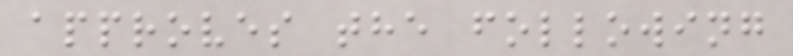approves the following
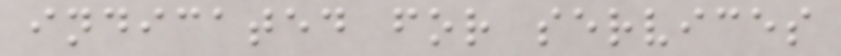indicated for services
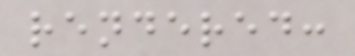rendered:
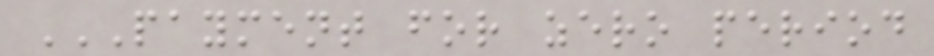PAYMENT FOR ZERO PERIOD
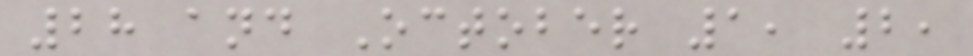28 and October 1, 2,
